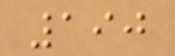190
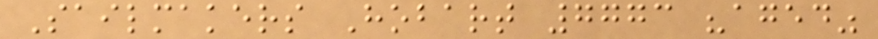Sailmakers Hobart 7773 "aged"
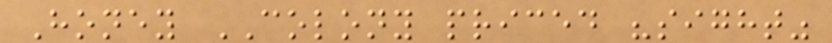Honey COLONY priced "sight"
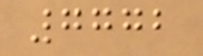7772
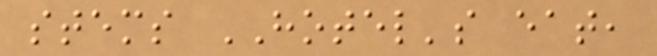stems HOTEL's eat,
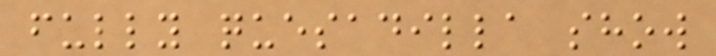fully quesadilla show
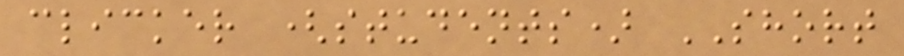clicker (students) SHORT
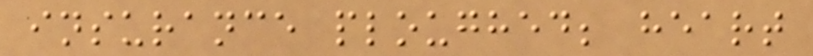insurance ploughed; heart
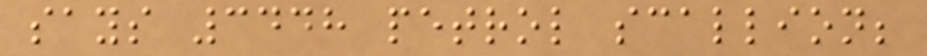says 3448 petrol scallion;
